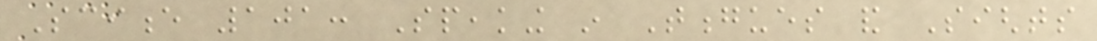Science 101: Speaking in Tongues and Sights
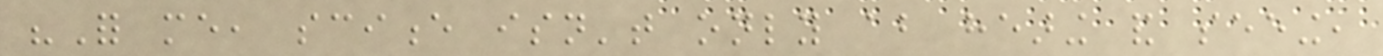"For me, science isn't only about hearing and seeing,
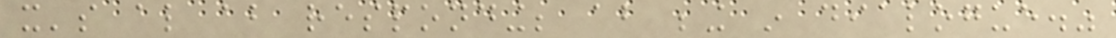it's also about responding; about being in dialogue."
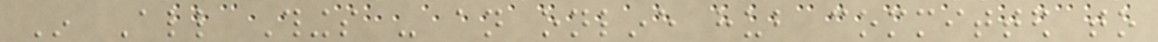In All Things - an online hub committed to
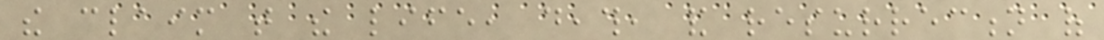the claim that the life, death, and resurrection of
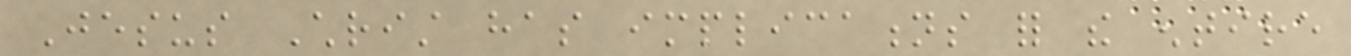Jesus Christ has implications for the entire
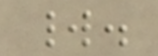world.
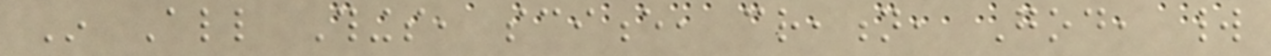In All Things, science, creation, God, world
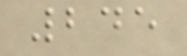245
